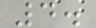4.
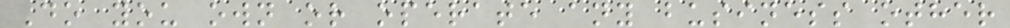Do you own or operate any business other
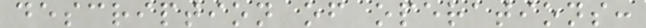description of operations:
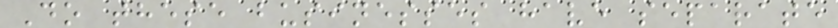Do these businesses have separate
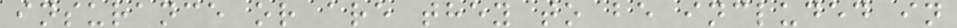insurance or are they to be included in
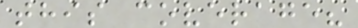this coverage?
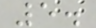5.
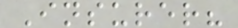Insurer?
